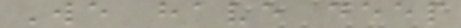We have deep
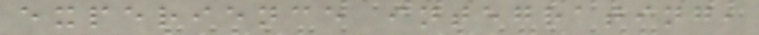experience integrating,
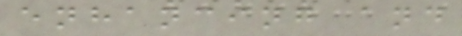enhancing and
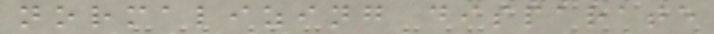normalizing disparate
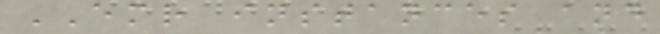EMR instances and
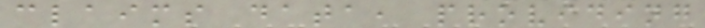claims data, providing
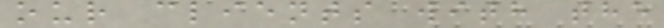our clients with the
